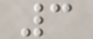3
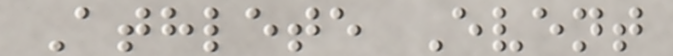Athlete Event
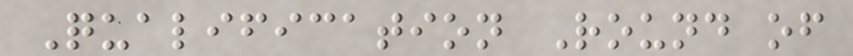Qualification Round of
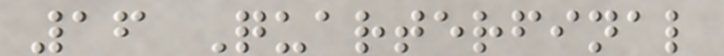16 Quarterfinal
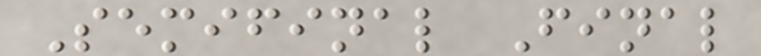Semifinal Final
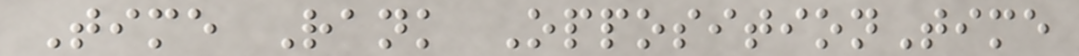Time Rank OppositionTime
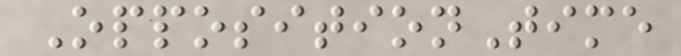OppositionTime
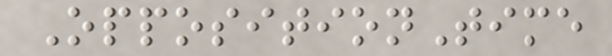OppositionTime
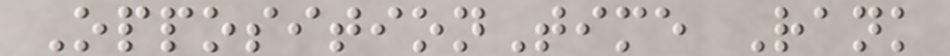OppositionTime Rank
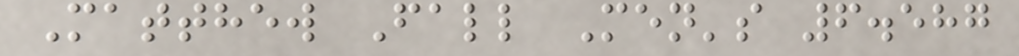Matthew Fall Men's 6.587
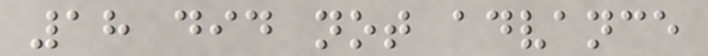18 did not advance
